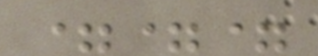===
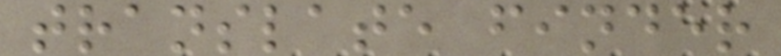translate finder
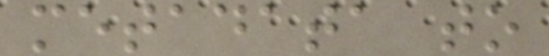metadata to
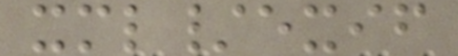xml/exif
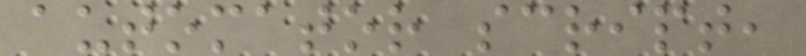automator script,
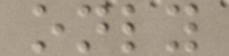only
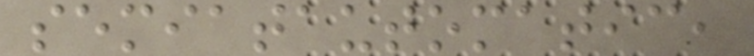semiatautomatic,
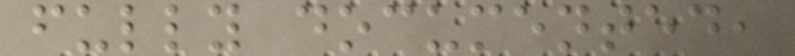fully documented,
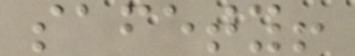safety!
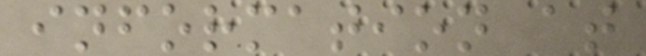information at
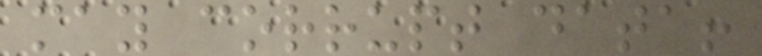may corrupt data!
